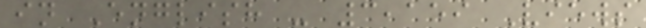in English - 3,159 Views
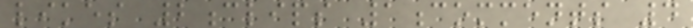likes 2clips 1comments 4
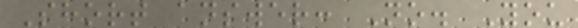Short answer: No. You
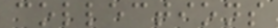collections
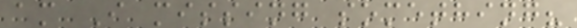am I missing something?
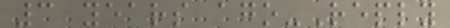3 years ago-Reply
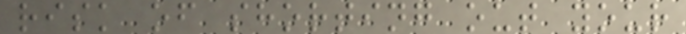risk of shorting out your
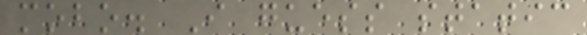mobo. I guess static
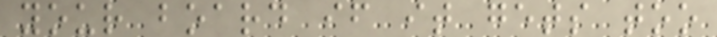your board if it gets too
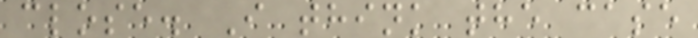close. I think the case
